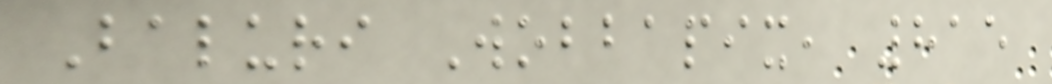Baluri Wobbapix, 815
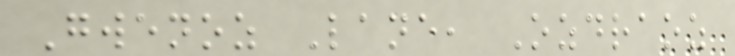Gwenoz Lane, Ozdraoz
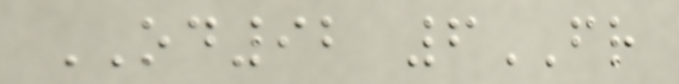OD92 6FR
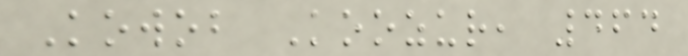Kowob Koozur, 464
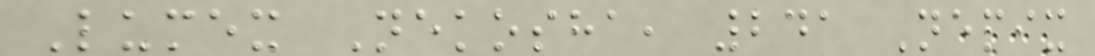Lumex Nekosha, 241 Nepix
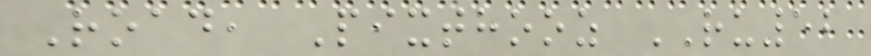Road, Pixthooz RU52
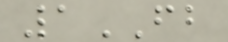1FB
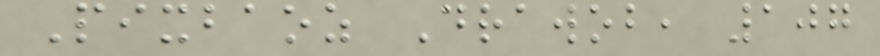Pixbaoz Drawob, 107
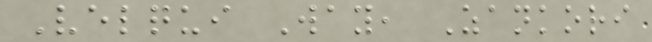Velqui Way, Zankori
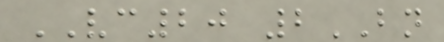VC20 2BN
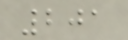201
